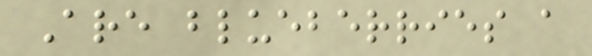Are blueberries a
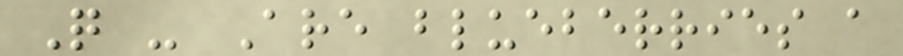Q - Are blueberries a
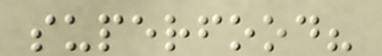superfood?
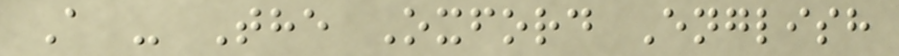A - The Oxford English
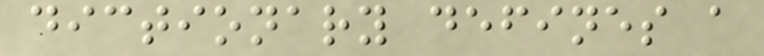dictionary defines a
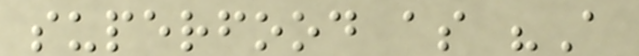superfood as "A
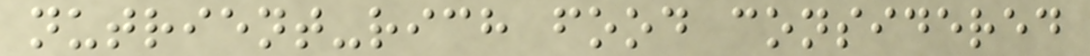nutrient-rich food considered
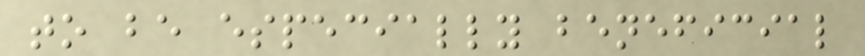to be especially beneficial
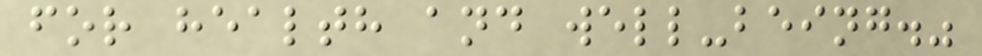for health and well-being."
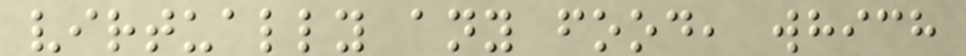virtually any food, which
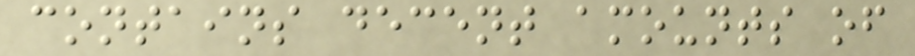contains decent amounts of
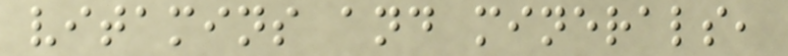vitamins and minerals,
